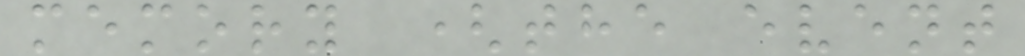memory (the event
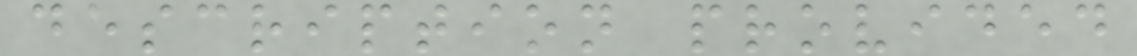description provided
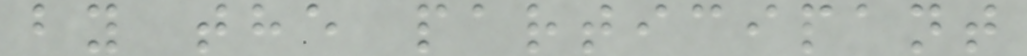by the participant
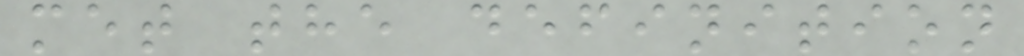met the definition
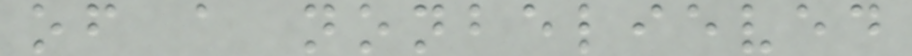of a nonbelieved
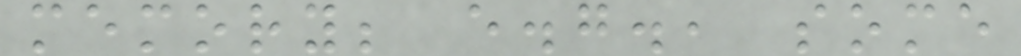memory; e.g., some
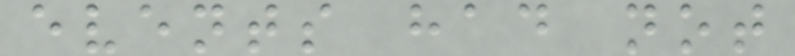events had not
